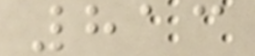813
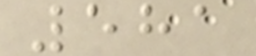581
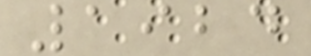1924
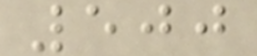500
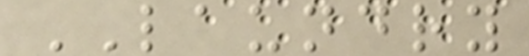LAUNDRY
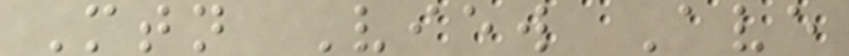Mtn View Ave
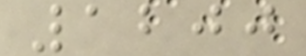1200
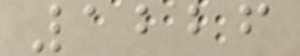1226
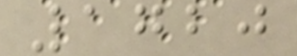1720
